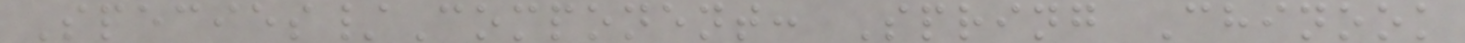Species/Component: Spring Chinook
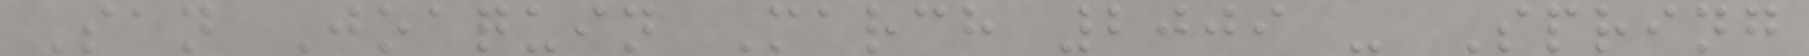San Joaquin March 2009 - Spring
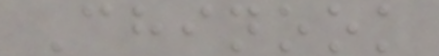Chinook
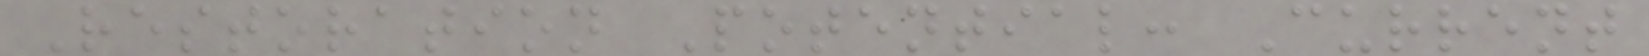Restoration Potential: Current
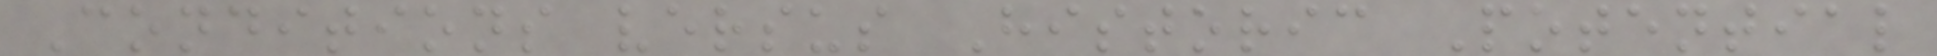Conditions versus Historic Potential
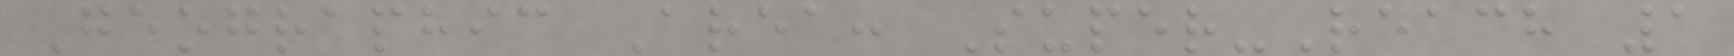Geographic Area: Super-Reach 1
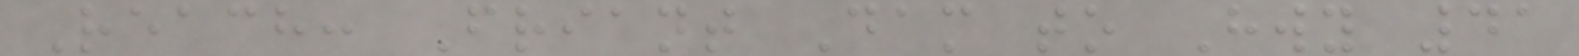Reach: Friant Dam to Hwy 41
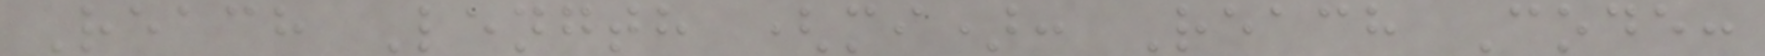Reach Length (mi): Reach Code:
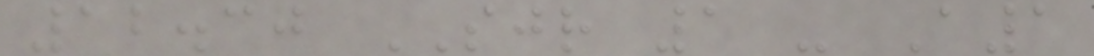12.30 SJR 1 - A1
